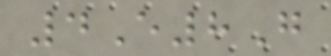4E8G
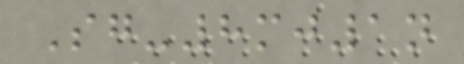Sg-8mj1n
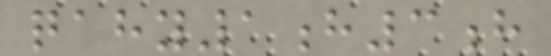qahy1h3h
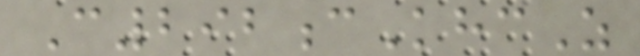C292cKhcZ
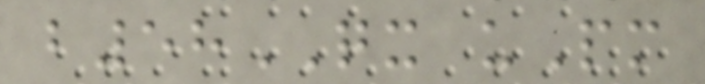b58QX uPm
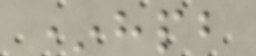*hpb
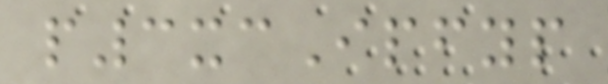p3xcIpfyp
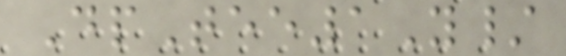DpTee1Y/
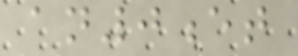an0et
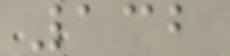132
